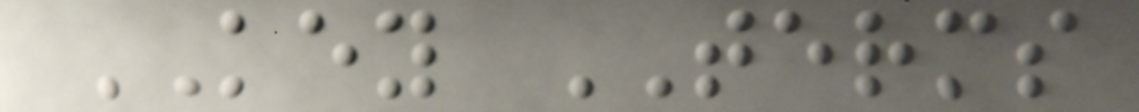KEY TERMS
